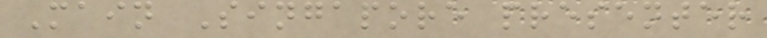Main Singapore presenter
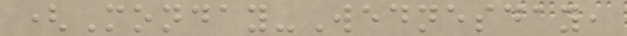(Monday-Wednesday,
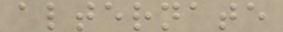alternate
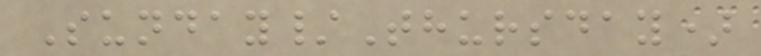Sunday/Thursday)
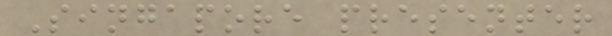Singapore presenter
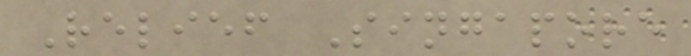Relief Singapore
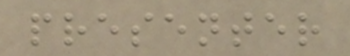presenter
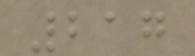217
